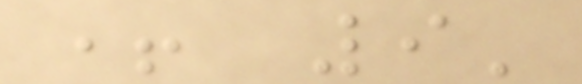+ 9'
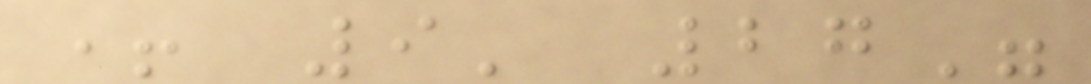+ 9' 27"
